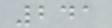241
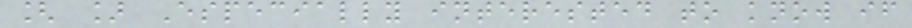[ ] Especially interested to know if
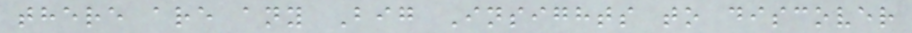there are any Big Insights to discover
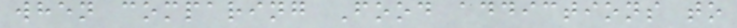when comparing Food addictions to
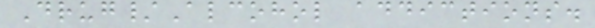Drug/Alcohol addictions.
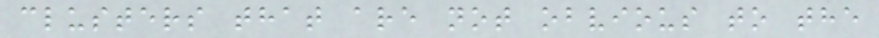clusters that are not obvious to the
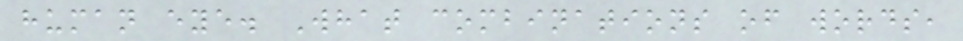human eye. What combinations of words,
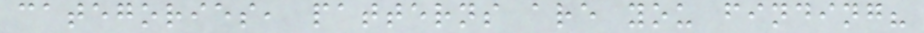categories, patterns are you finding?
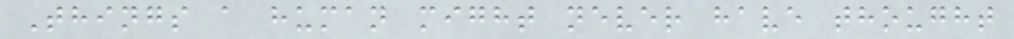Things a human might never have thought
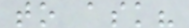to ask?
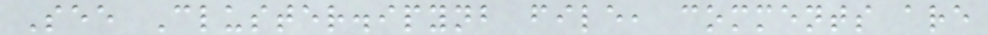See Cluster.ipynb file, comments are
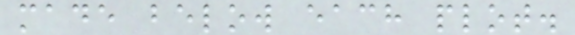made below each plot.
